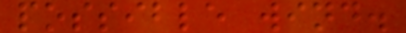possible wind.
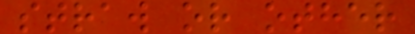straw or other
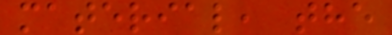material, the
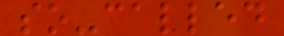so-called
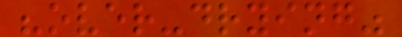"over-drying"
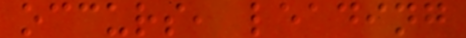occurs, leading
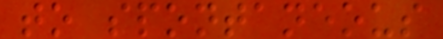to spontaneous
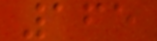165
